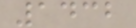1432
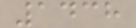1438
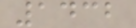1432
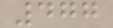477
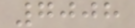7008
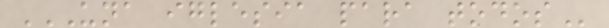UNA IGLESIA PARA TODOS
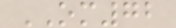OM72
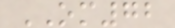OM72
